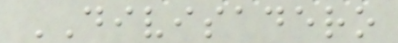DIVISADERO
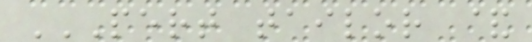PERT TAILOR &
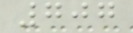707
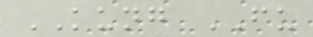KUNG FU
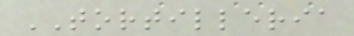TORTILLERIA
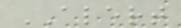ALERT
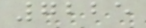7225
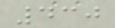430
